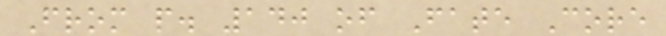From p. 140 of Fate Core
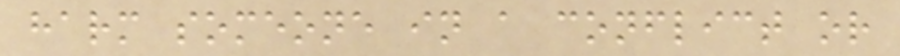harm someone in a conflict or
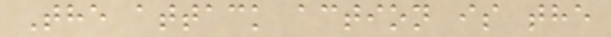The attack action is the
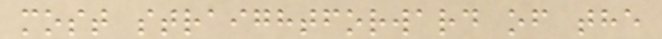most straightforward of the
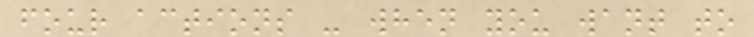four actions - when you want to
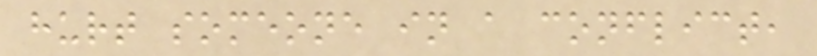hurt someone in a conflict,
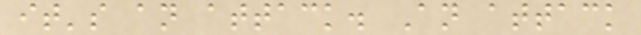it's an attack. An attack
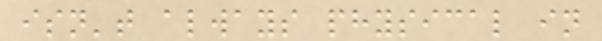isn't always physical in
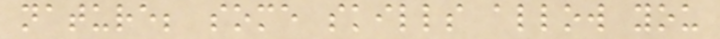nature; some skills allow you
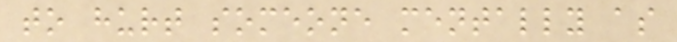to hurt someone mentally as
